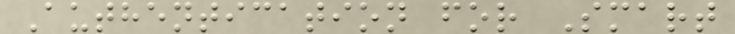Authentication for Smart
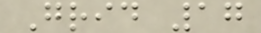Grid 17
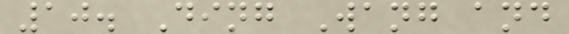10. Ding Wang and
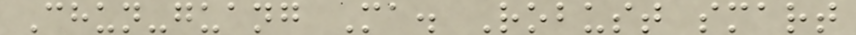Chun-guang Ma. Robust smart
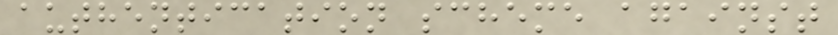authentication scheme against
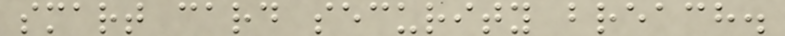smart card security breach.
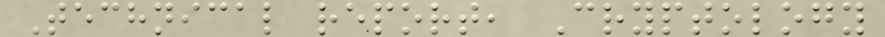Technical report, Cryptology
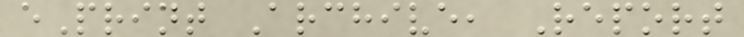ePrint Archive, Report
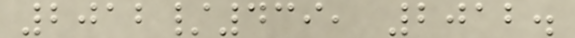2012/439, 2012.
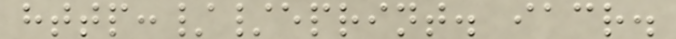http://eprint. iacr.
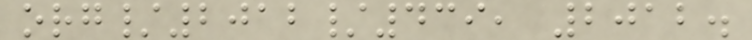org/2012/439, 2012.
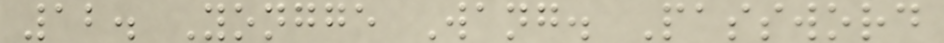12. Yongge Wang. Password
